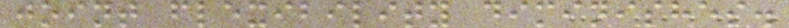joint flexibility diminishes.
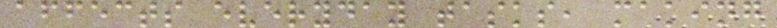affects everyday tasks, making
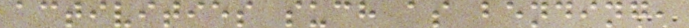activities such as bending,
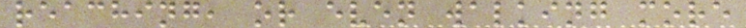reaching, or even walking more
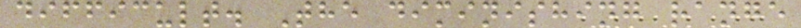difficult. The diminishing range
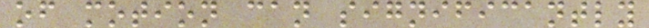of motion can significantly
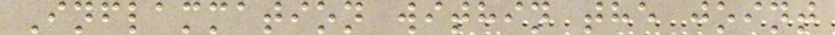Inflammation within the joint
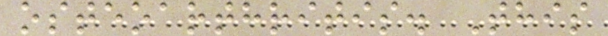osteoarthritis. This
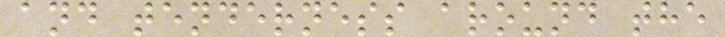and tenderness around the
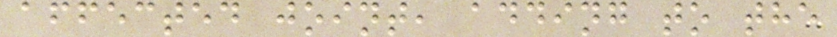affected joint, adding to the
